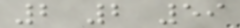2 2 59
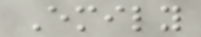Emily
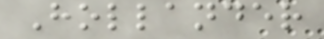Hollander
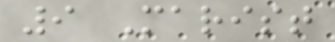9 Marist
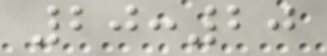20:20
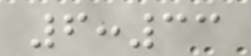6:33
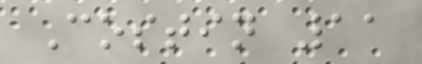Costin 11
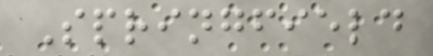Springfield
